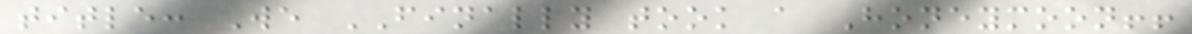title: We FINALLY took a Honeymoon!!
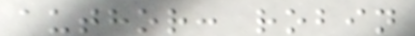author: robin
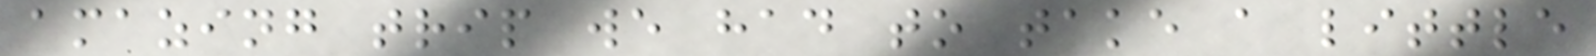amazing trip we had to take a little
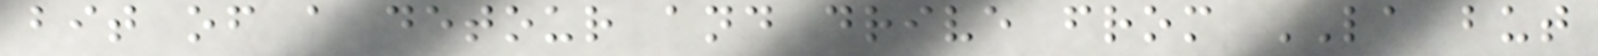bit of a detour and drive from LA but
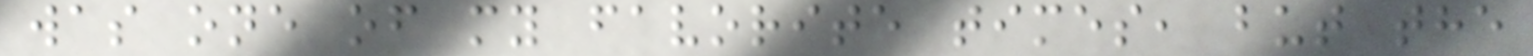was one of my favorite times, but the
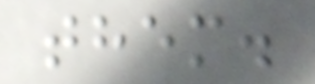them.
